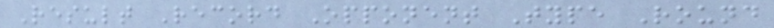Result Record Opponent Type Round
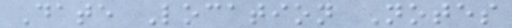Date Location Notes
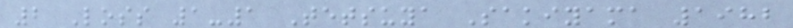2 Loss 1-1 Tetsuya Sakiyama 1982
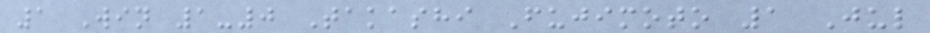1 Win 1-0 Takashi Fujimoto 1 Jul
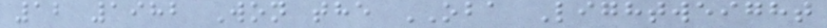12 1982 Won the OBA Lightweight
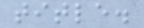title.
